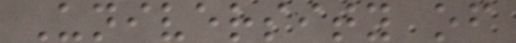University of
